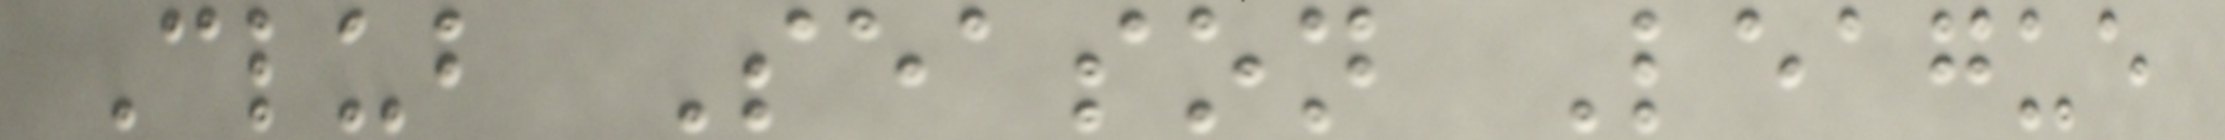Club Season League
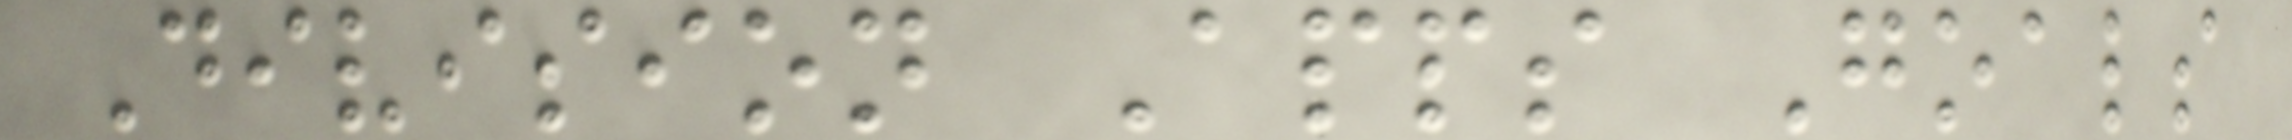Division Apps Goals
